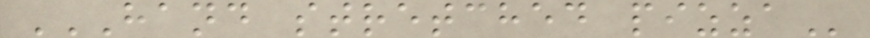HAND STRETCHED PIZZA
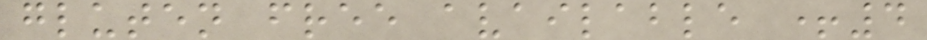gluten free available +4
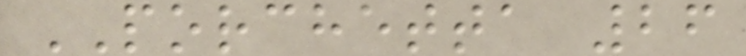PORCHETTA 26
